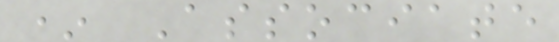* Associate
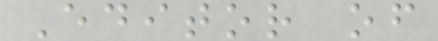Editor of
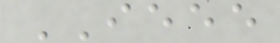IEEE
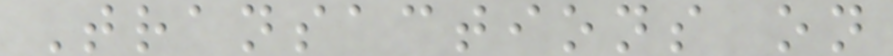Transactions on
